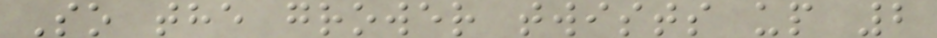So the grower twists up 2
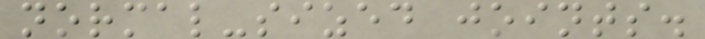normal-sized joints.
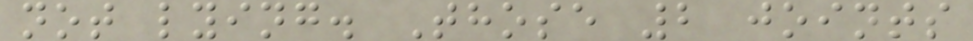not lying. Those 2 joints
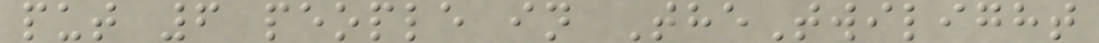put 6 people in TheTwilight
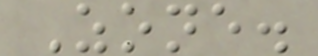Zone.
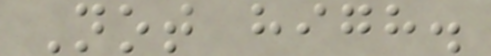Not high.
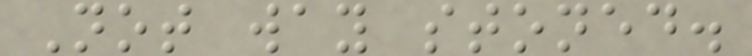Not way stoned.
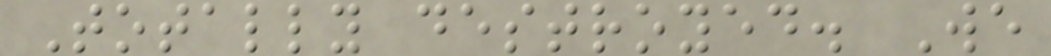Totally destroyed. We
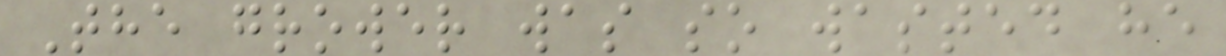The grower was so wasted he
